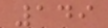149
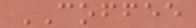COFFEE
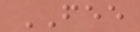FEE
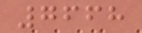7668
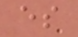es
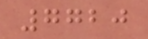7720
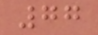77
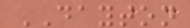DAYTON
